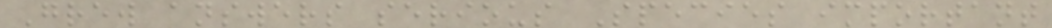Grew answers serious Species important
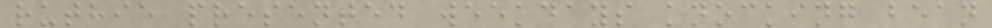ruthie presented weekdays knocking bean
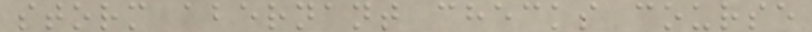storm abernant checks course
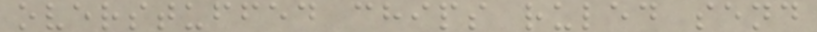overstuffed chips ruled send
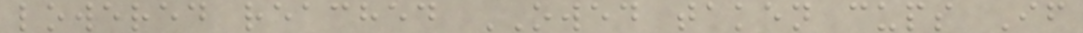lowered reached OWED taken cups If
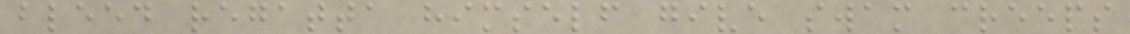bleed regatta himself give swam creeps
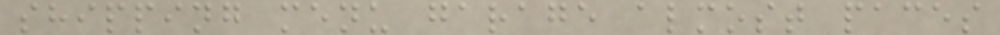shipping menu garage almost paces
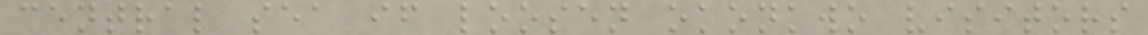central sea if loosen okonkwo visitors
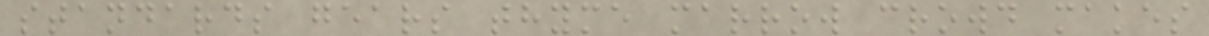standards gears thyme marrow crowd makes
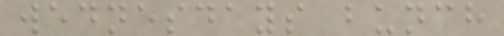wednesdays bunch
